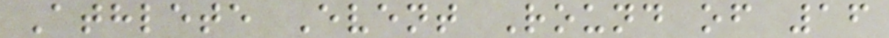Athlete Event Round of 16
